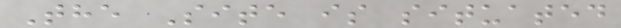The Site is situated
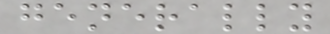generally
